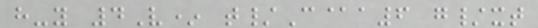h-y 4V* t/C@a6 g/xt
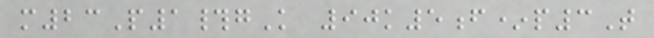m23P1#gK 90k5f*p3T
